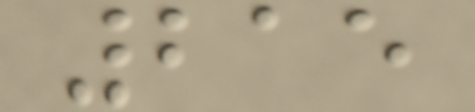215
